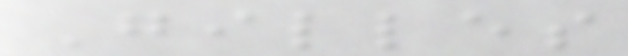Gilles
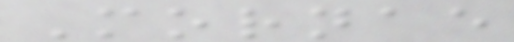Mornae
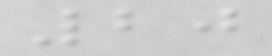20
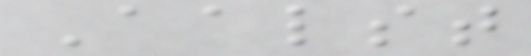Aalst
